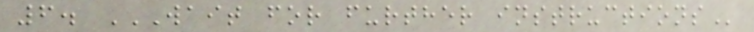6. WAIT FOR FURTHER INSTRUCTIONS
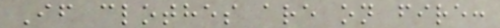If clothes are on fire:
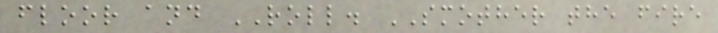floor and ROLL. SMOTHER the fire
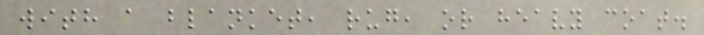with a blanket, rug, or heavy coat.
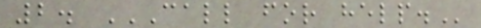2. CALL FOR HELP.
